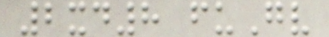2xd8 fuGv
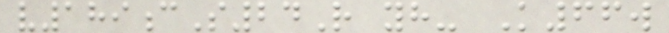v189cS24R yh- K66w
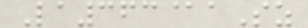La363@aSz
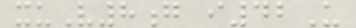xuV8g i42U
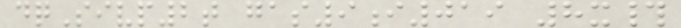dqSivp2t gas9i019 8x#
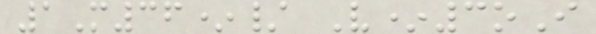1M36*/ V*3oI
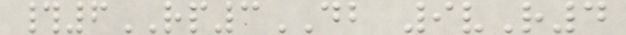#6RP3DB 9vR4
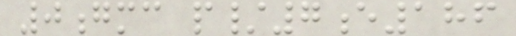0gmc p/7e186
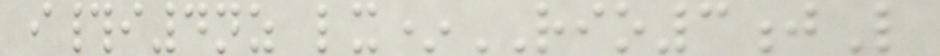i#i4nz lx*RIO3jL
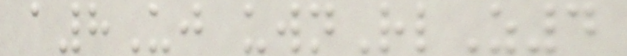a8Uj uwnRlZ4
